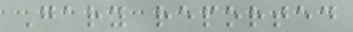Gary reported
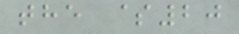the $20
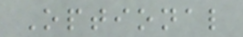Optional
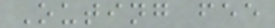Outing fee
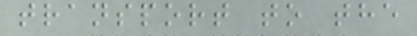transport to the
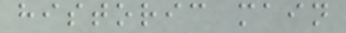historic main
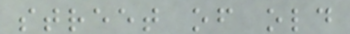street of old
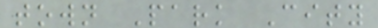town Park City
